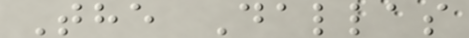The Dallas
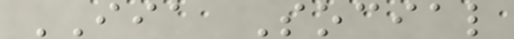IIA Social
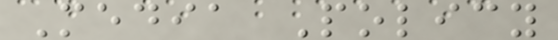Media Policy
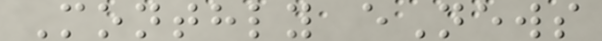Monthly eNews
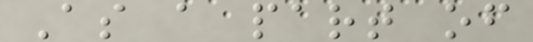As a part of
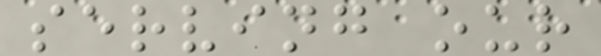serving our
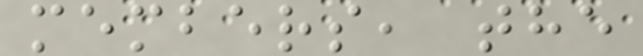members, the
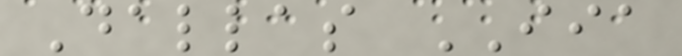Dallas IIA
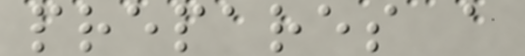prepares a
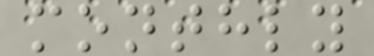monthly
